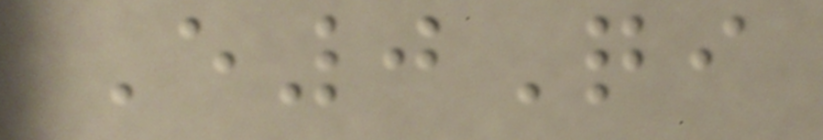E0Qi
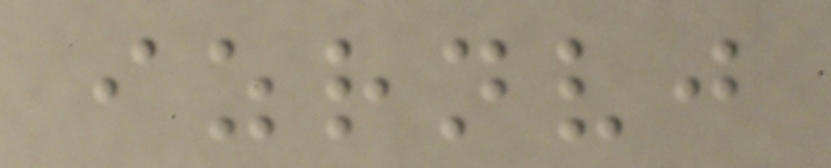izrnvj
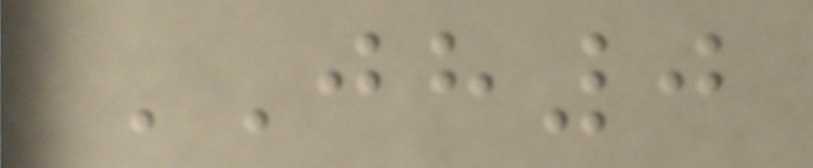JH0
